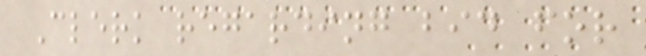Clerk regarding bid for
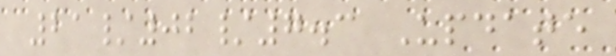21/02/7.3 Update
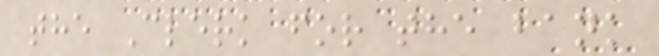the Clerk for the bank
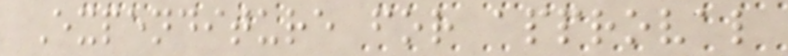Expenditure for approval
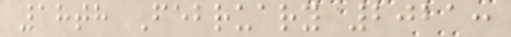18th February 2021:
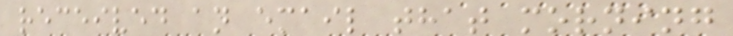received an email that morning
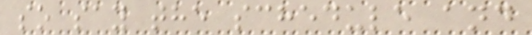so say the schedule and
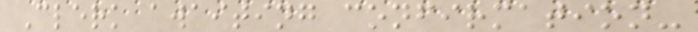Clerk awaiting confirmation-
